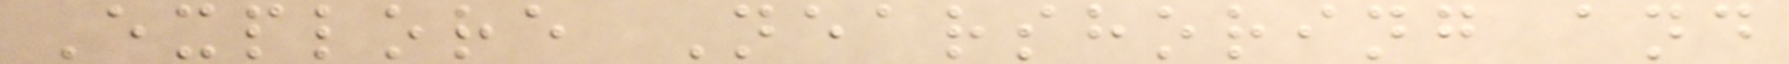Explore Nearshoring and
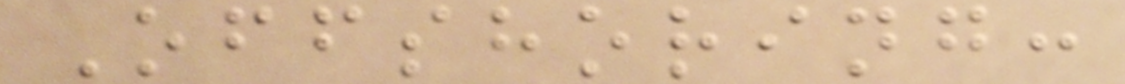Offshoring:
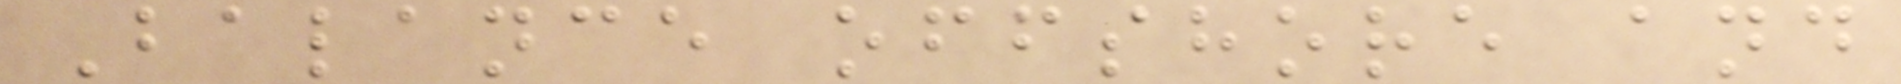Balance offshore and
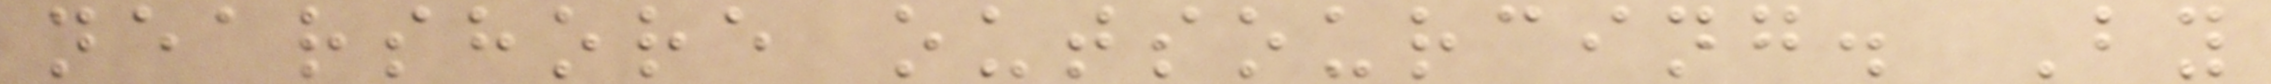nearshore outsourcing. By
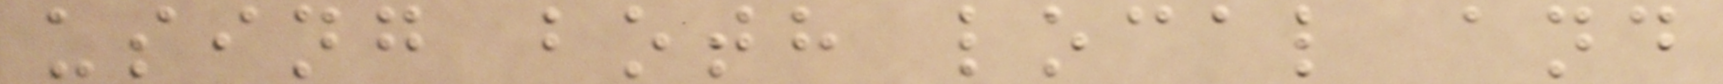using both local and
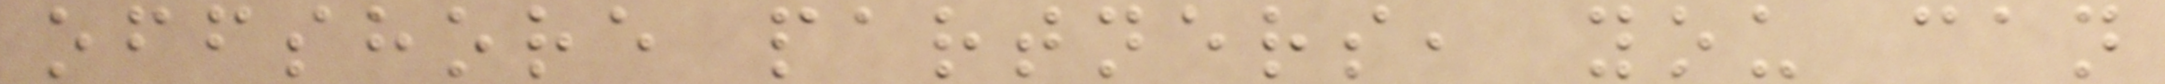offshore partners, you can
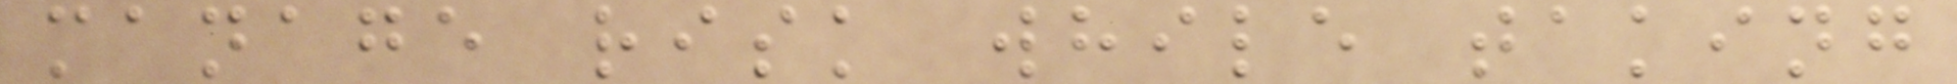manage risk while taking
